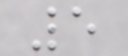5
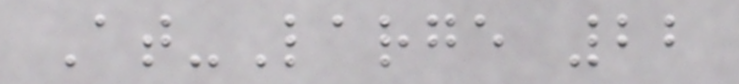At-Large 22
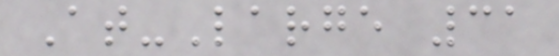At-Large 31
